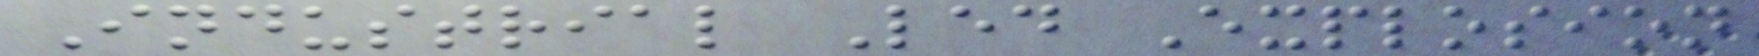Industrial Led Explosion
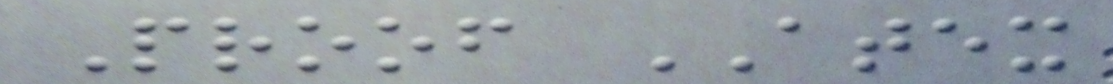Proof ATEX
